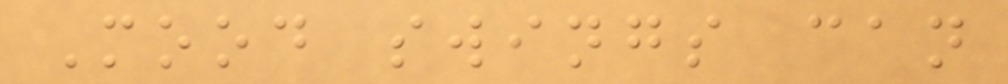Mood swings can
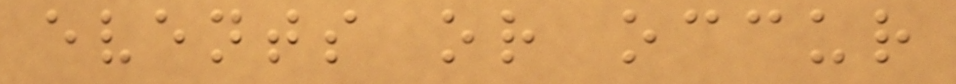events or occur
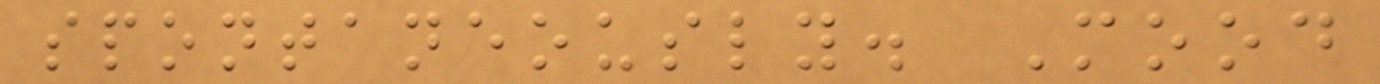spontaneously. Mood
